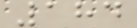184
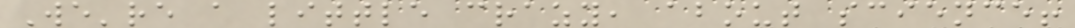We're a little crazy, about science!
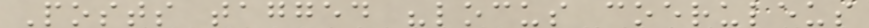Posts tagged "locus coeruleus
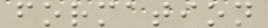formation
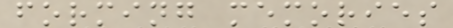forming memories
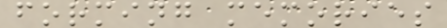forming memories
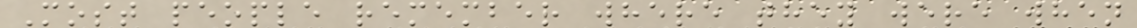Most people remember where they were when
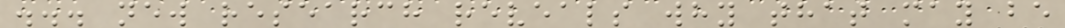... new research reveals why that may be
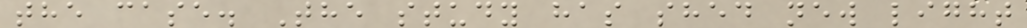the case. The study has shed new light
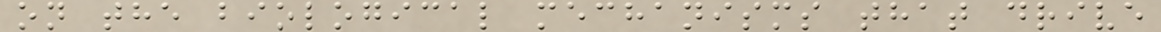on the biological mechanisms that drive
